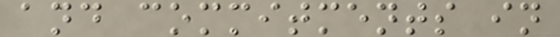and commitments in
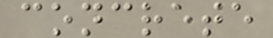concrete
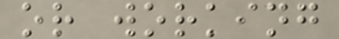or working
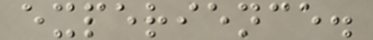experience.
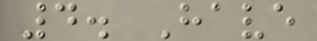4. Have
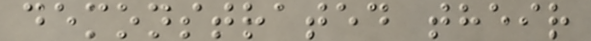demonstrated their
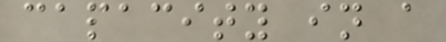capacity in a
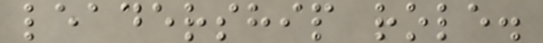leadership role.
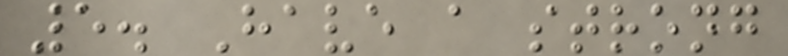5. Have a strong
